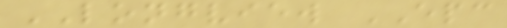LONGVIEW EPC
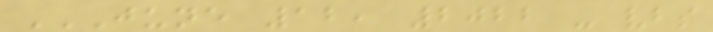JUNE 12, 2022 - VBS
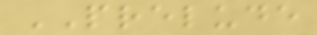PRELUDE
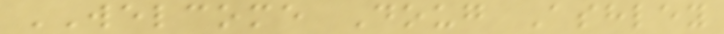WELCOME Doug Ashley
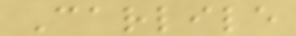Carlile
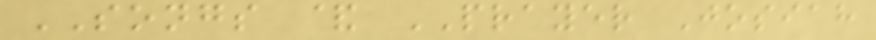SONGS & PRAYER Josiah
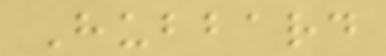Hubbard
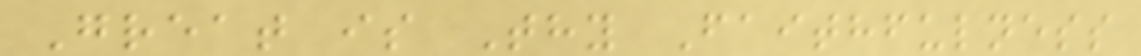Great is Thy Faithfulness
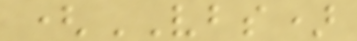(VBS)
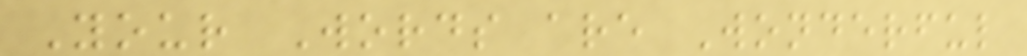Your Words are Wonderful
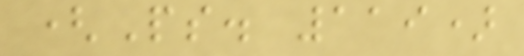(Ps. 119)
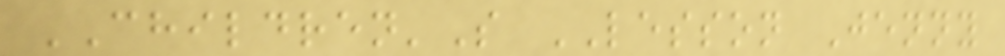CHILDREN'S LESSON Jenny
